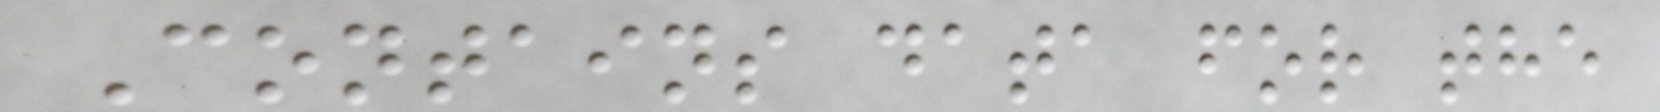Contains data for the
